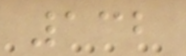132
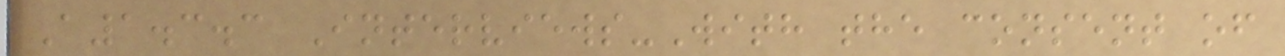A1.3.3 Interviews-With the consent of
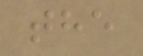the
